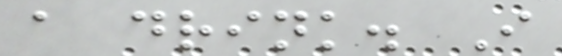a drink. I
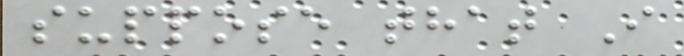suppose that I
